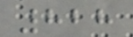828
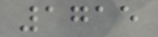1715
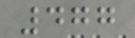477
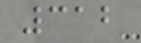312
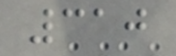310
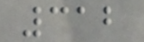312
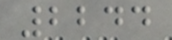2244
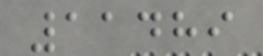11489
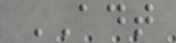ADT
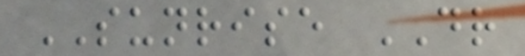SUNRISE DR
